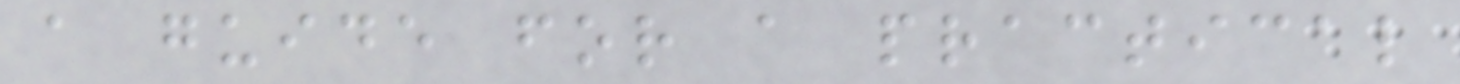a guide for a practical
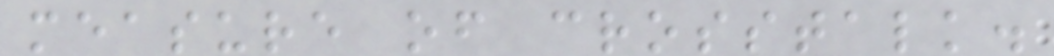measure of crosstalk.
